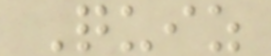Quiz
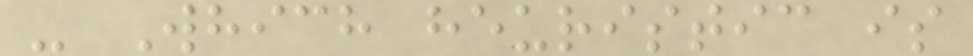- Which heuristic is
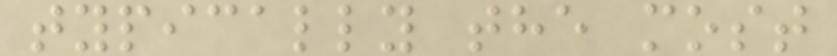typically the most
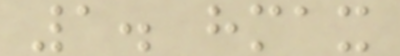1. hmax
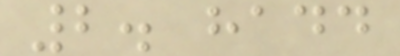2. hadd
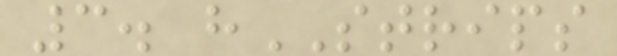3. hSTRIPS
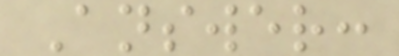Answer:
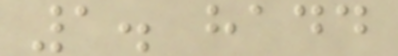1. hadd
